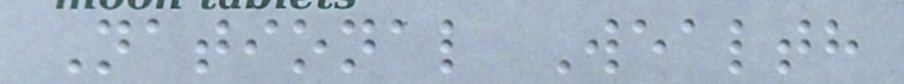National Wealth
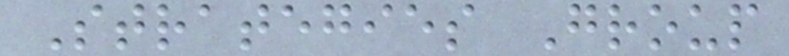Strategies Group
